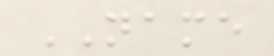NAME
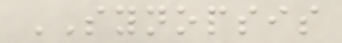SYNOPSIS
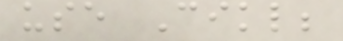use Cikl;
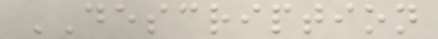DESCRIPTION
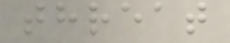threat
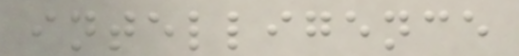intelligence
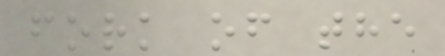fork of the
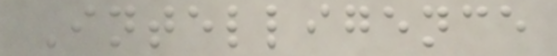Intelligence
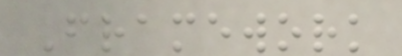Framework
